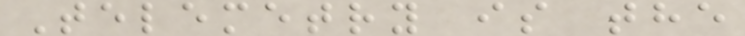Telemetry is the
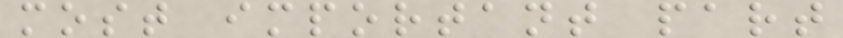most important part
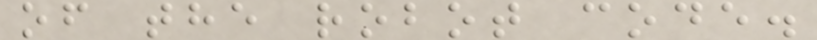of the robot code.
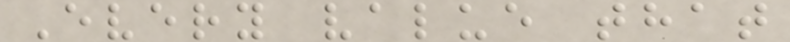Every value that
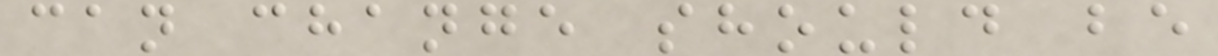can change should be
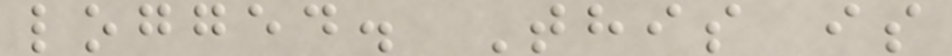logged. This is
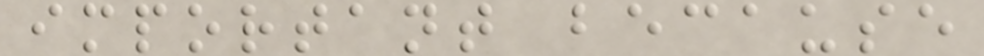important because
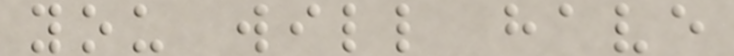you will have
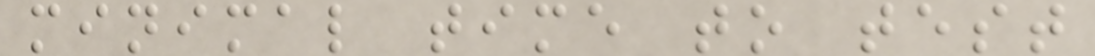minimal time to test
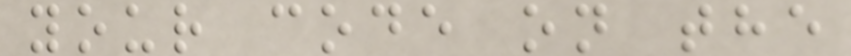your code on the
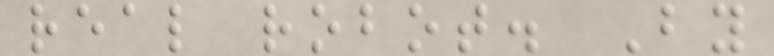real robot. By
